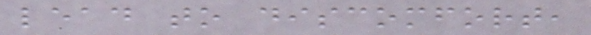lead to discomfort,
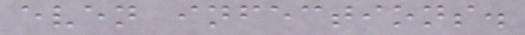even infections.
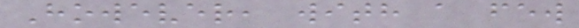However, with a few
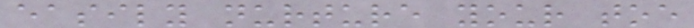easily nurture your toe
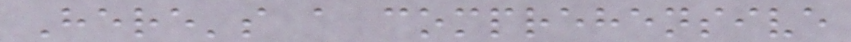Here's a comprehensive
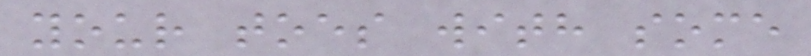your toes with some
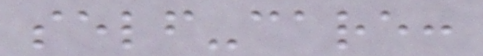self-care:
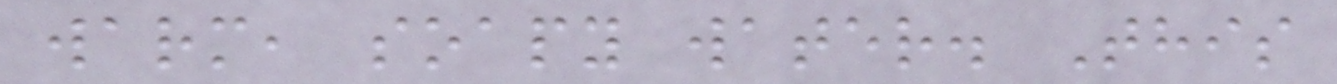warm, soapy water. This
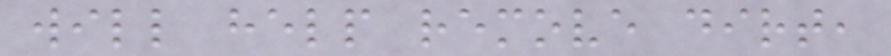will help remove dirt,
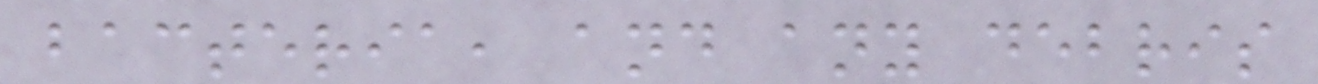bacteria, and any debris
